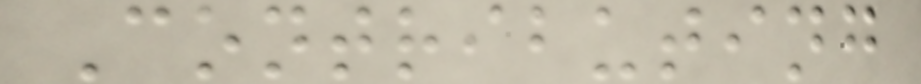Contributing
